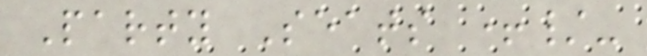Party Seats +/-
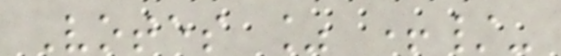Votes % +/-
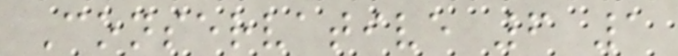Conservative 6 1
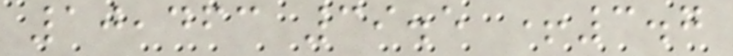10,463 39.5 +3.7
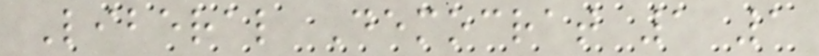Liberal Democrat 1 1
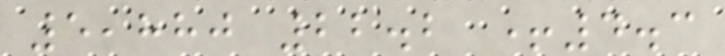5,880 22.2 +4.3
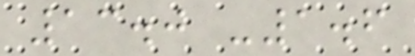13.0 -1.6
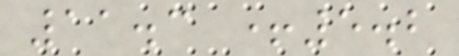11.3 +5.2
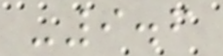-9.6
